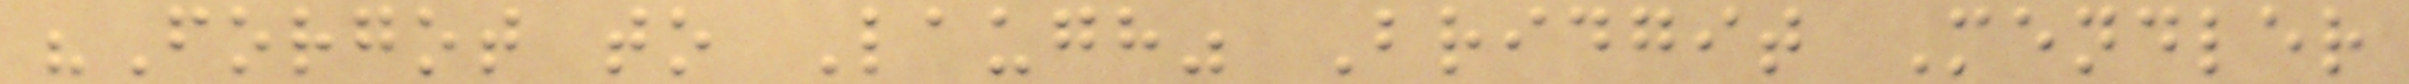"Forgot to Laugh" Bridgit Mendler
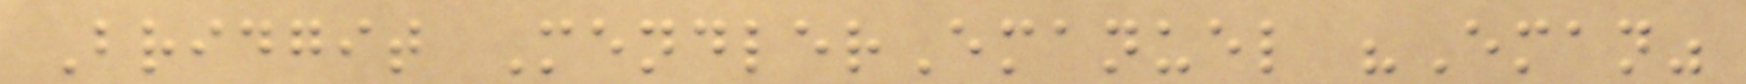Bridgit MendlerEmanuel "Eman"
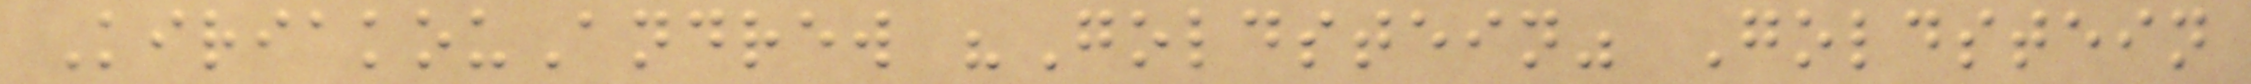KiriakouAndrew "Goldstein" Goldstein
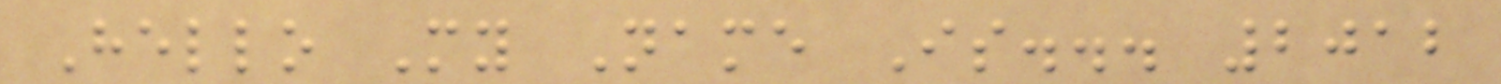Hello My Name Is... 2012
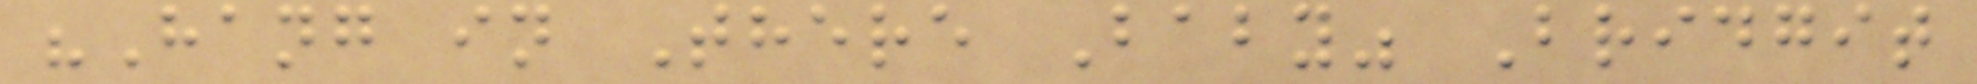"Hang in There Baby" Bridgit
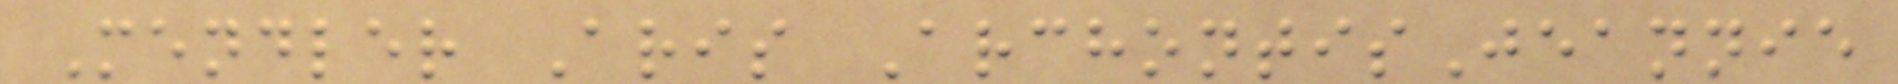Mendler Aris ArchontisJeannie
